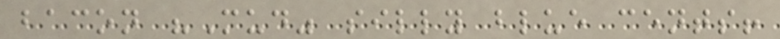bacon "Mud" silly blue cents!
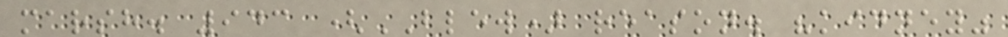marsh. 943 (BLEW) reason. "kidney"
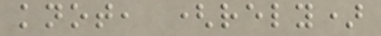knot, (rely)
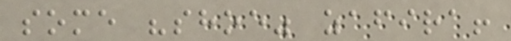some "shoe" zafira!
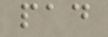pad
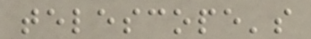telescope's
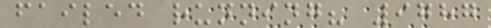failed running? 9787
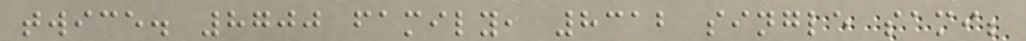twice. 8700 family, 8312 single sami;
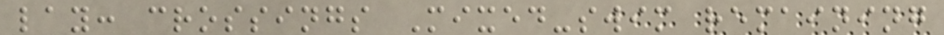lay: crossings Mixed-swim remaining
